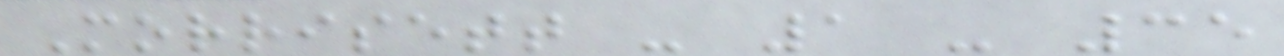Morrisett - 1 - 35
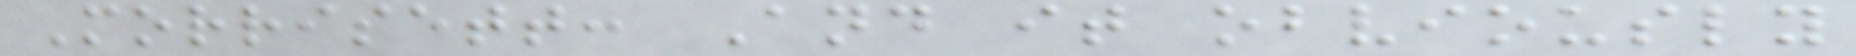Morrisett: And it obviously
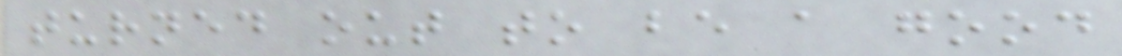turned out to be a good
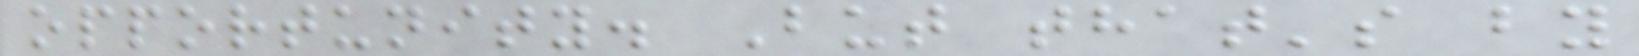opportunity. But that's by
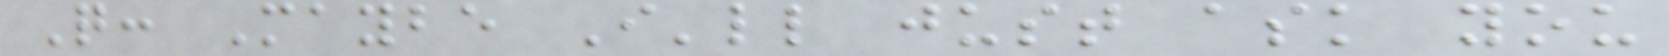Q: Maybe I'll just ask you
